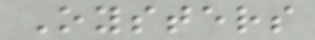Oysters
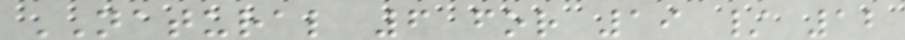NATURAL 6 for 19 / 12
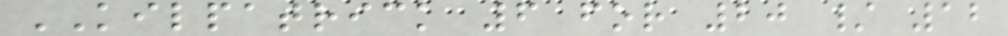KILPATRICK 6 for 20 / 12
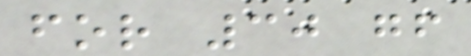for 30 gf
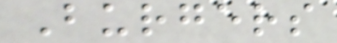Burgers
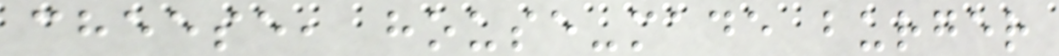cheese, house-made burger
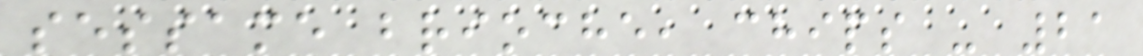sessame brioche, chips - 21
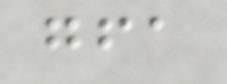gfa
